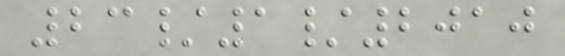23/1/2010
